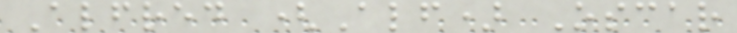Alfred (Alf) Oscar
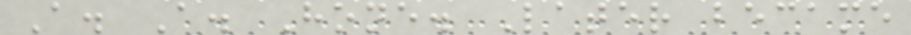A. A. Hone. Later became
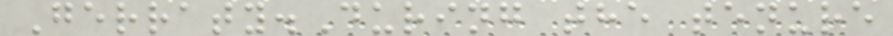Gerraty.During the tenure
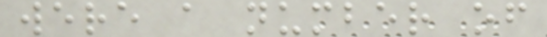were a number of
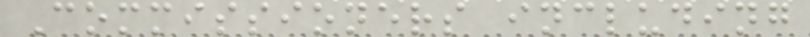Commissioners including
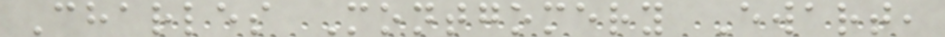Charles Montgomery Ewart,
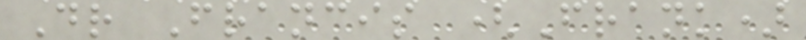Dr Francis (Frank)
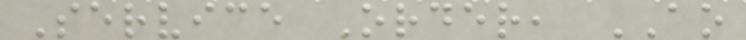Service Order, AO
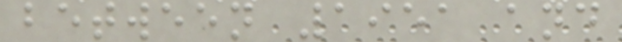between 1951 and
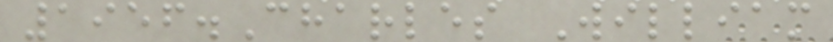1956.Charles William
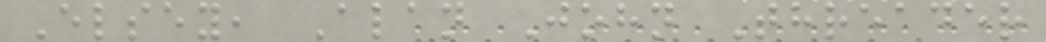Elsey, Alan John Threader
